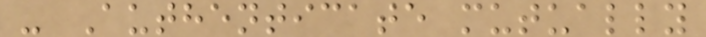- Authenticate mutually
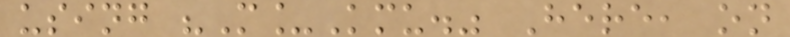using "M_Kmu." Here, on
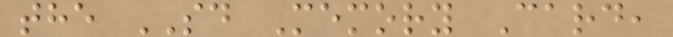the SD Memory Card,
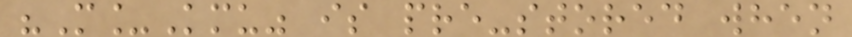"M_Kmu" is pre-stored when
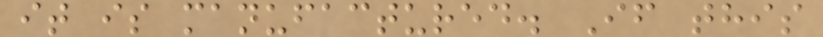it is manufactured. If this
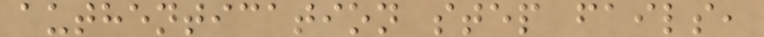authentication step fails,
